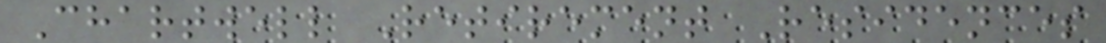Chartwell Retirement Residences
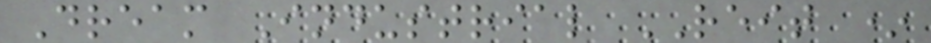Dream Industrial REIT *
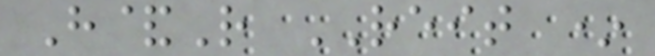H&R REIT *
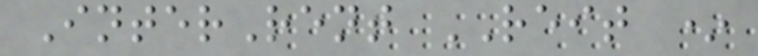InterRent REIT *
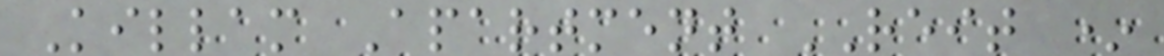Killam Apartment REIT *
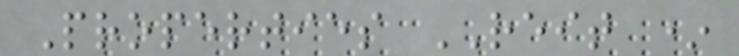Properties REIT *
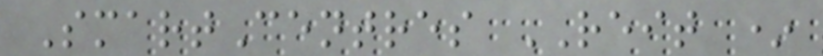SmartCentres REIT *
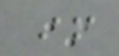*
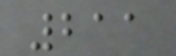211
